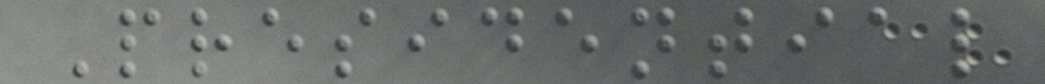Presidential
